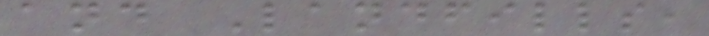and Landfills,
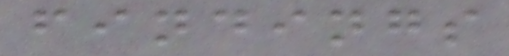findings
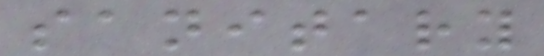sanitary
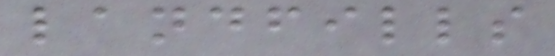landfills
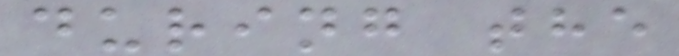during the
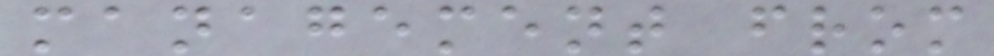management from
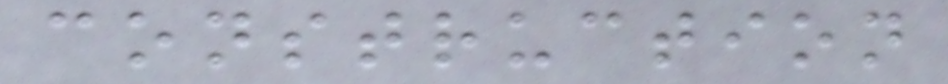construction
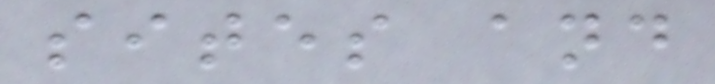sites and
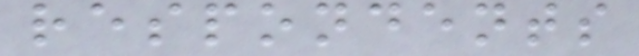respondents
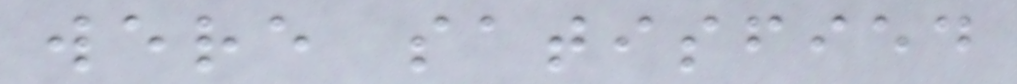were satisfied
